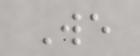We
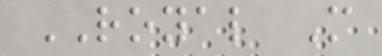ROYAL M
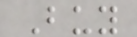Buy
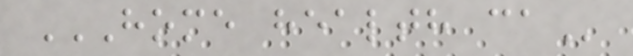HOME HEALTH CA
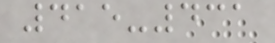415-431
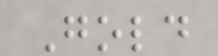Gold
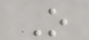O
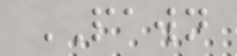PAWN
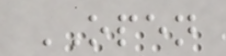OPEN
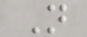N
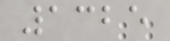1325
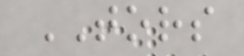TORS
